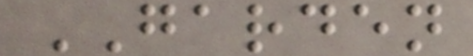GARDEN
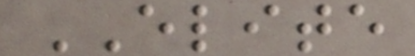ELITE
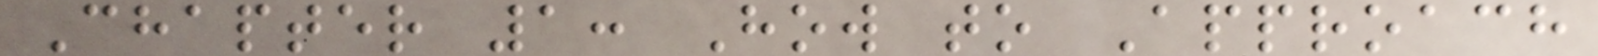Chapter 1: How to Approach
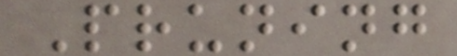Pruning
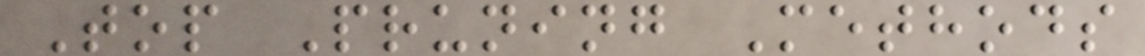Top Pruning Methods
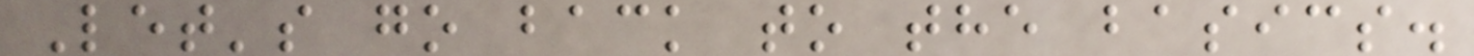Let's go back to the basics.
